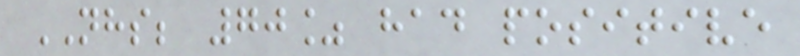NHS; 70% had positive
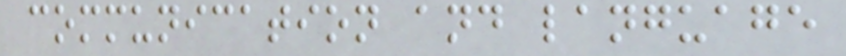communication and language
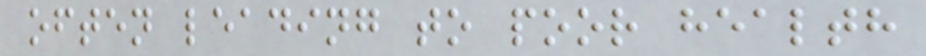often leading to poor health
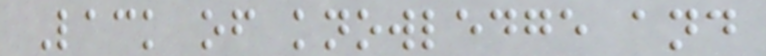Lack of knowledge and
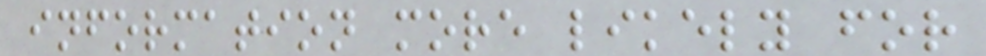information more likely for
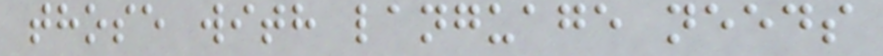those with language needs
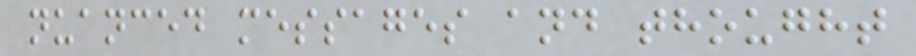nuanced messages and thought
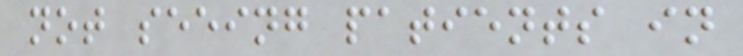not seeing patients in
